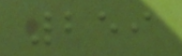259
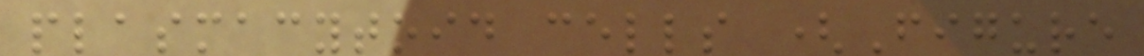plasmacytoid cells (Figure
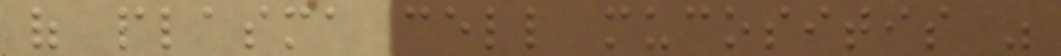of plasma cell mucositis was
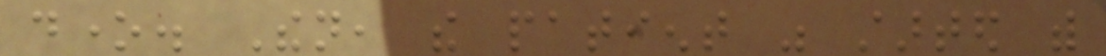done. Then, the patient was started with
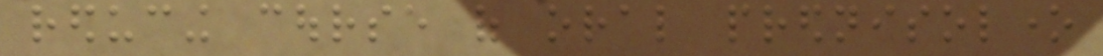reducing course of oral prednisolone
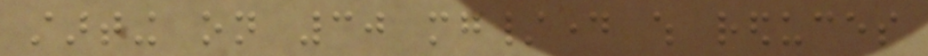starting on 30 mg/day which reduces
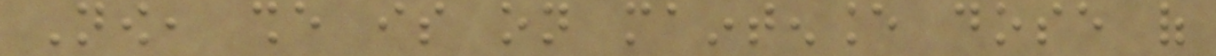Now, she is on maintenance dose of
